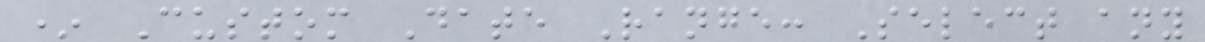* Custom Date Range: Select any
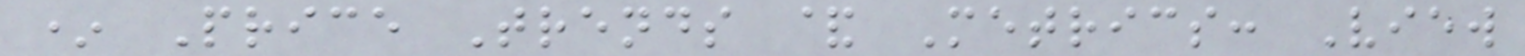* Price Trends & Metrics: View
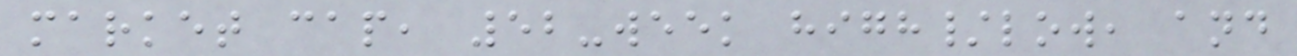market cap, 52-week high/low, and
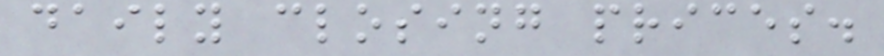daily closing prices.
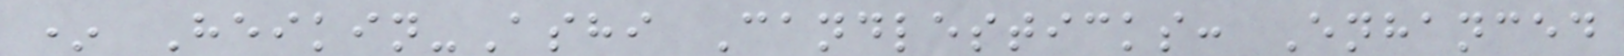* Heikin-Ashi Candlesticks: Enhanced
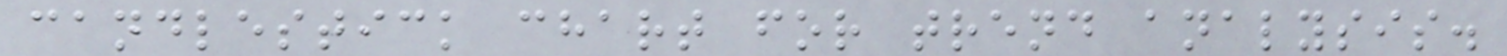candlestick chart for trend analysis.
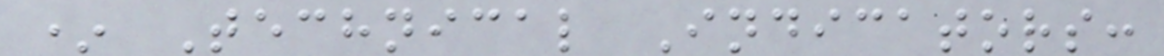* Technical Indicators:
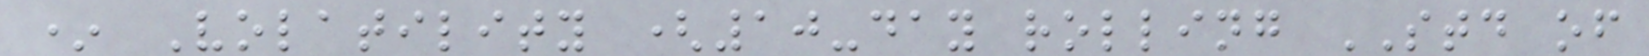* Volatility (10-day rolling STD of
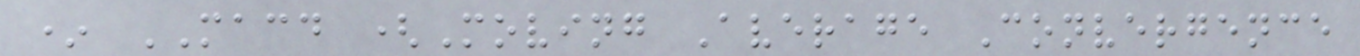* MACD (Moving Average Convergence
